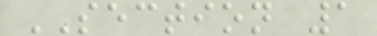SECTION 1
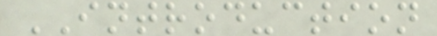INTRODUCTION
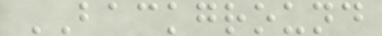BACKGROUND
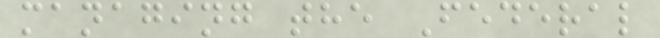managing the Federal
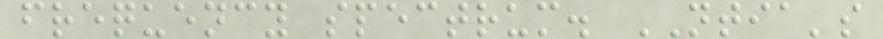frequency spectrum. NTIA's
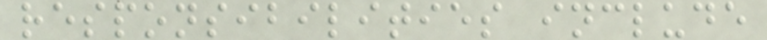responsibilities include
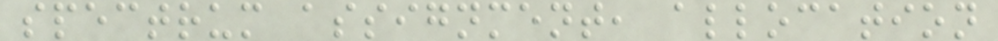spectrum assignment, allocation
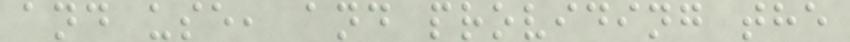and use, and providing the
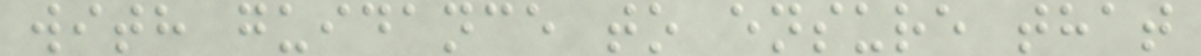with guidance to ensure that
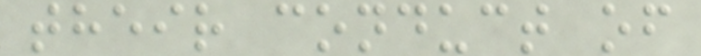their conduct of
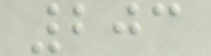203
